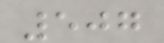507
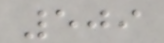509
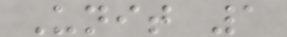Unit 1
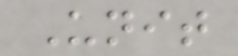Unit
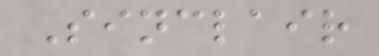Sinclair
